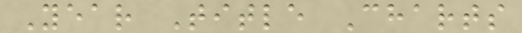Year Title Charts
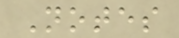Notes
